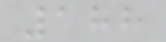188
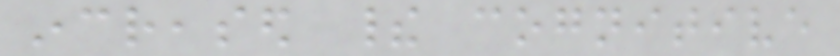increased their cognitive
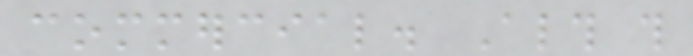commercial. Although this
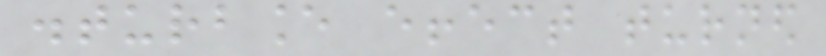disturbance effect turned
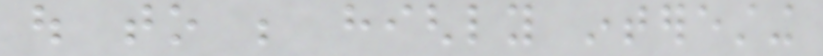out to be highly interesting
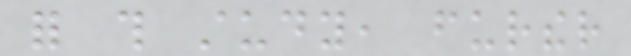for this study, further
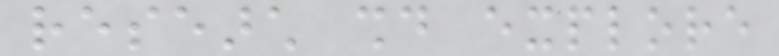research should explore
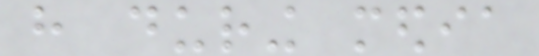have during media
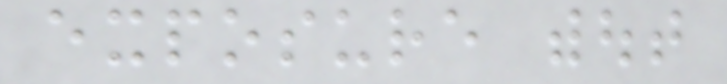exposure without
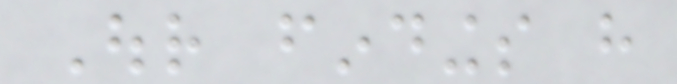Our findings have
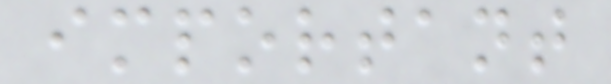important
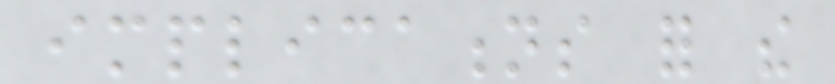implications for the
